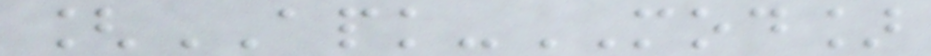[APK-MOD]
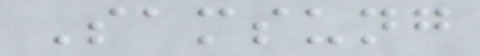Samsung
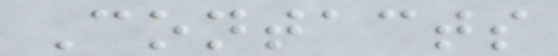Contacts
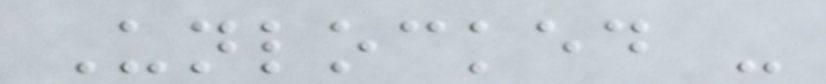Unlocked -
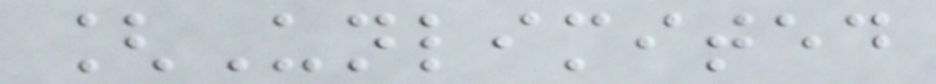[Unlimited
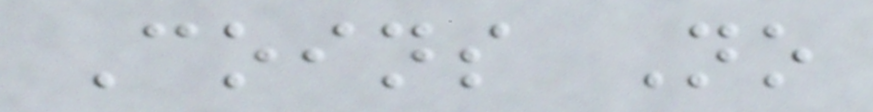Coins No
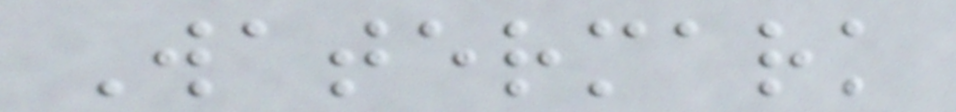Watermark
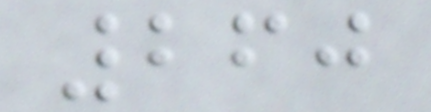260
